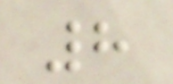8
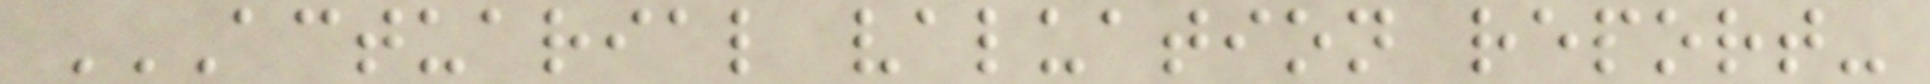ACTUARIAL VALUATION REPORT-
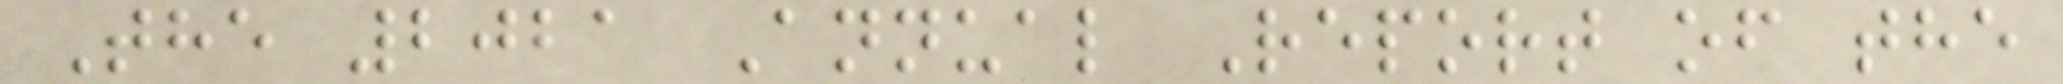The 2021 Annual Report of the
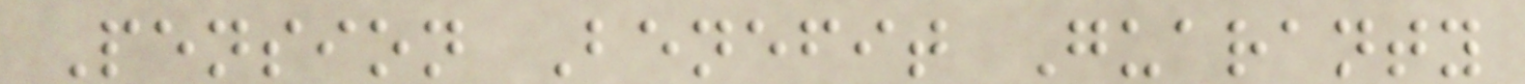Pension Benefit Guaranty
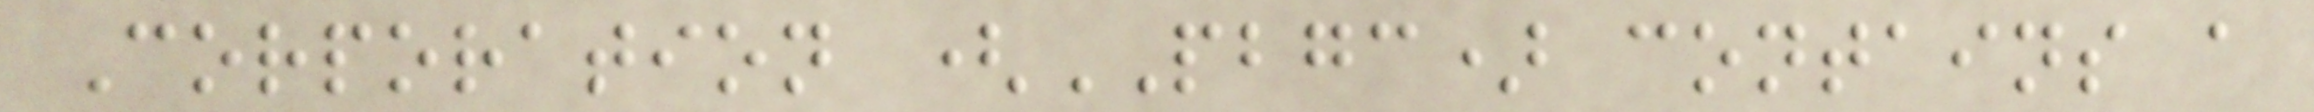Corporation (PBGC) contains a
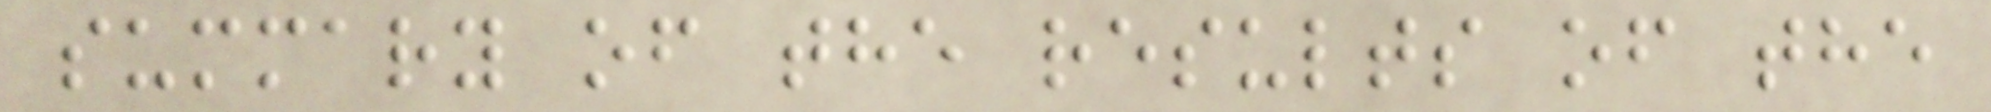summary of the results of the
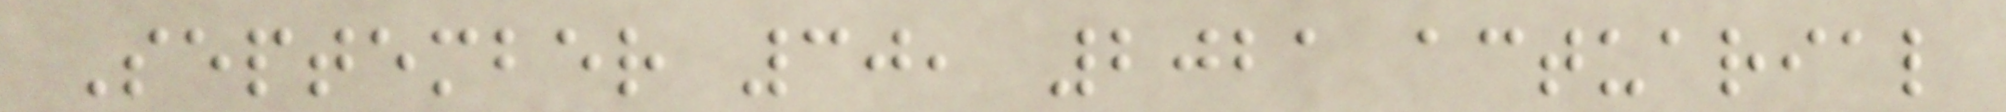September 30, 2021 actuarial
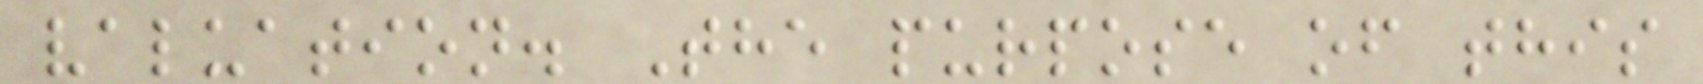valuation. The purpose of this
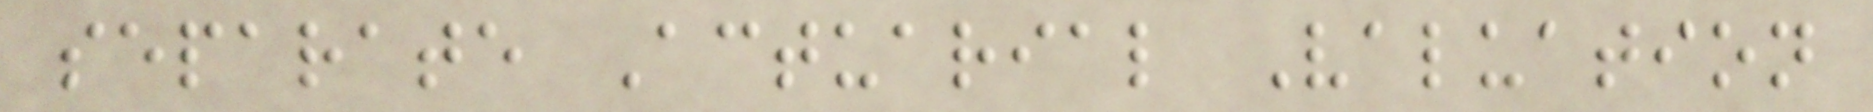separate Actuarial Valuation
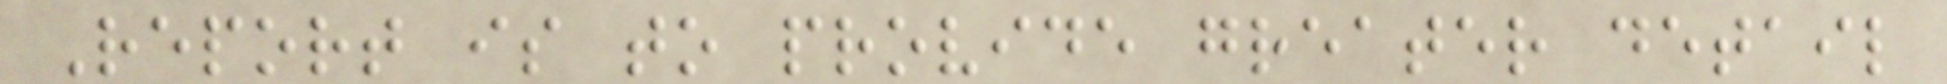Report is to provide greater detail
